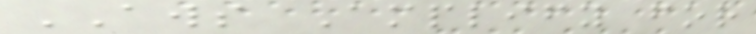AWS Amplify for
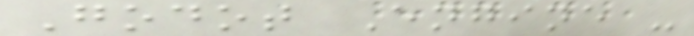Godot Engine -
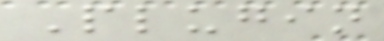Plugin
